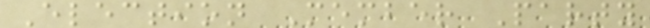Election Member Party
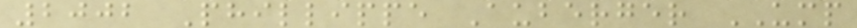2002 Phillippe Auberger UMP
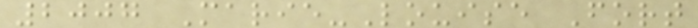2007 Marie-Louise Fort
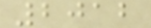2012
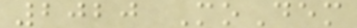2020 MoDem
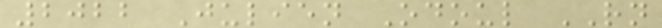2022 Julien Odoul RN
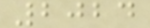2024
